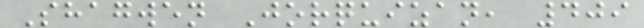Shagwen Jorquizan, 409
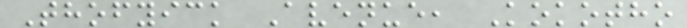Thofyick Avenue, Kokotho
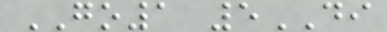GO1 5DI
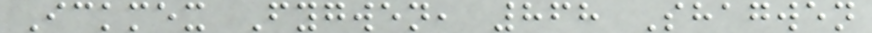Ickmex Fygwen, 868 Shagwen
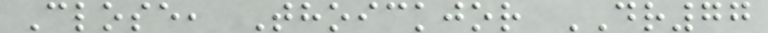Close, Thoickjor DR77
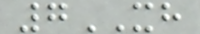7XH
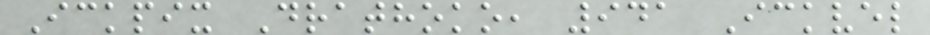Ickpix Drathoko, 941 Ickvel
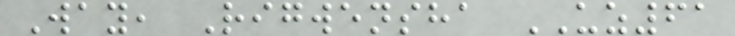Way, Rigwensha UZ61
